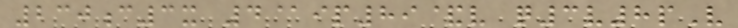230c3x 4@ip89&v q3v8pV
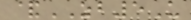&ZB5U
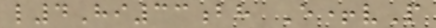l4Hi33bh E+vP
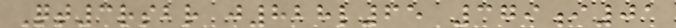Qt3rsbr j828l65 379i01
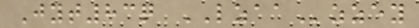Jyt83q LZAAzzey
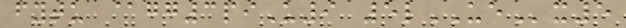fytu @gg3piU9 5lUEx5
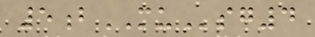5bMUsg4
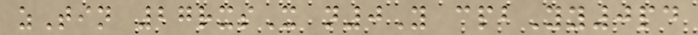zTin 27rxsX n0Y cpbYy0pd
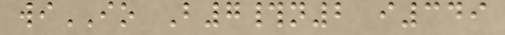wiIO B7#n2 i349
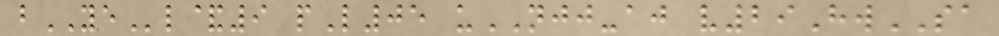bYEl&9 pL05 uNJJ-aj v29HwSA
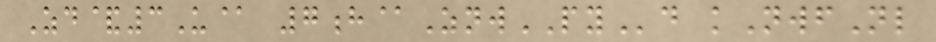Zd&3U@ 7h@ZnwPYd kNwfNl
